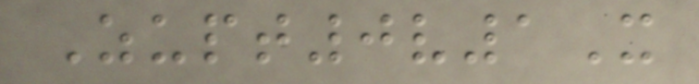Zupt0v1X
